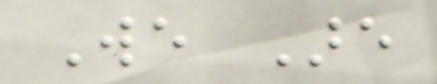We Are
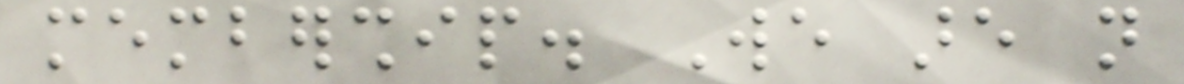membership. We are not
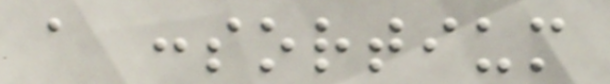a consortium
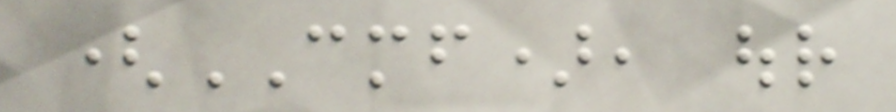(CMF), our
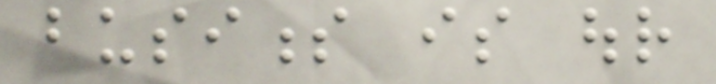business is our
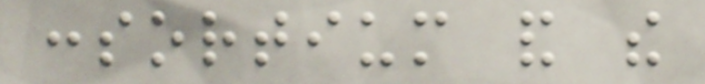consortium and the
